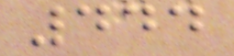444
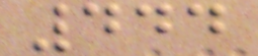444
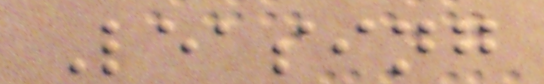Leasing
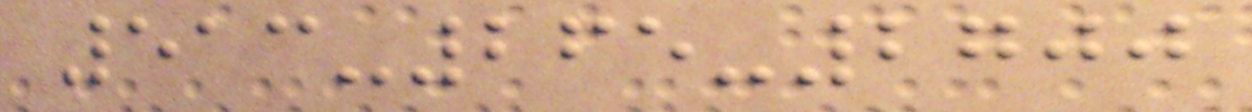513-265-2700
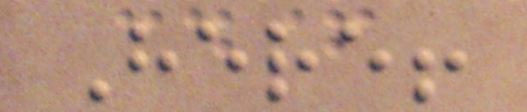Here!
